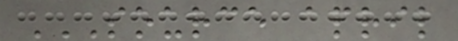SOURCE APRIL
